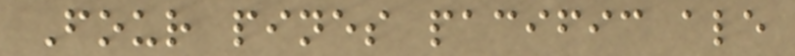Four pines pacific ale
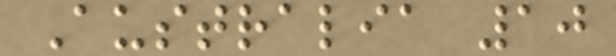Australia 10
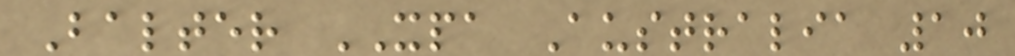Balter XPA Australia 10
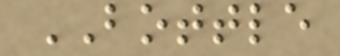BOTTLE
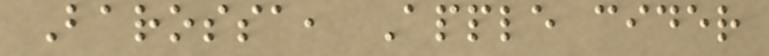Barossa, Apple cider
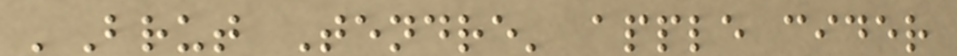'Brut Tendre' apple cider
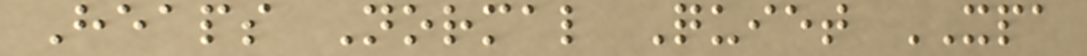Heaps Normal Quiet XPA
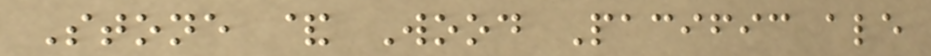Stone & Wood Pacific ale
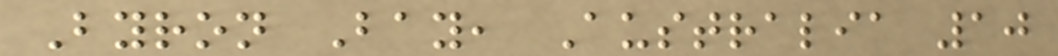Byron Bay, Australia 10
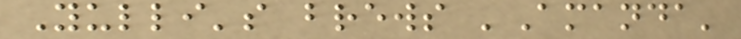Yulli's brews 'Amanda'
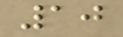10
